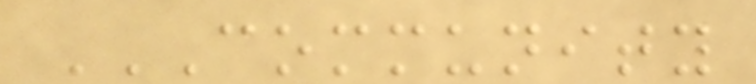COMMUNITY
